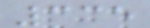335
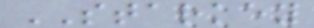STARKEY
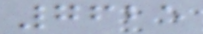7625
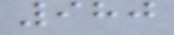980
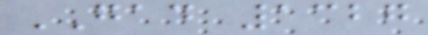GAD 1327
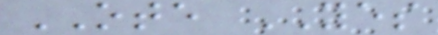OTE YES
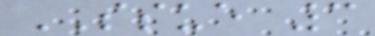SSUE 3
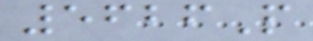5626P
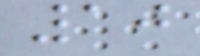10
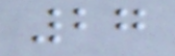27
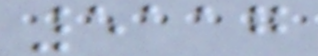5117
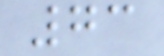73
